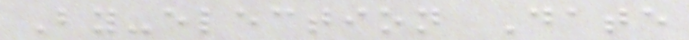By-election Date
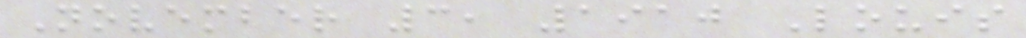November 3, 1910 Louis
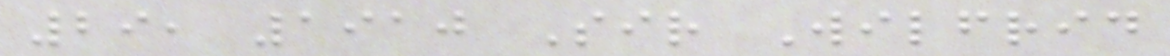29, 1910 Sir Wilfrid
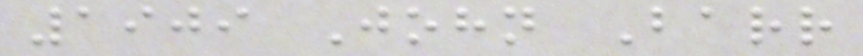1909 John Barr
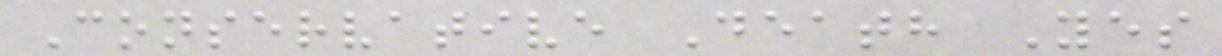Conservative Death Yes
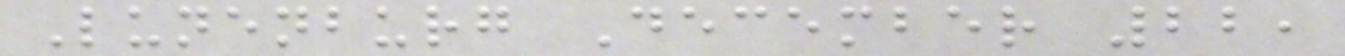Lunenburg December 22,
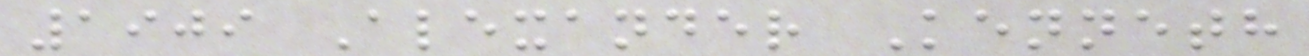1909 Alexander Kenneth
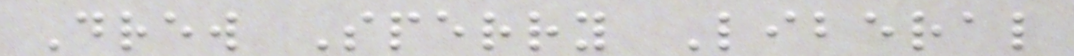Drew Sperry Liberal
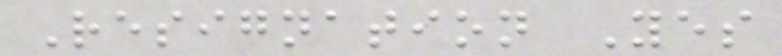Resignation Yes
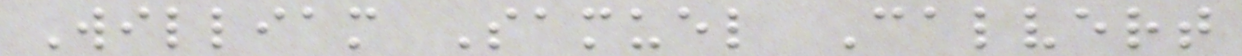William Samuel Calvert
